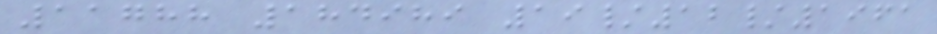11788 184989 19/12/1961
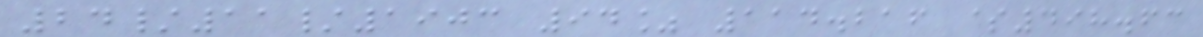24/11/1903 94% 114.216 $498.63
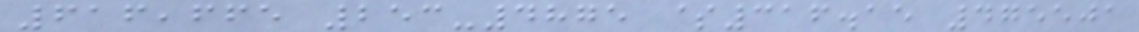616,665 253-4875 $316.15 475501
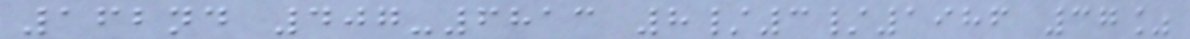162nd 407-6813 8/3/1986 37%
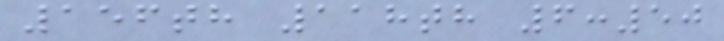156th 118th 6:50
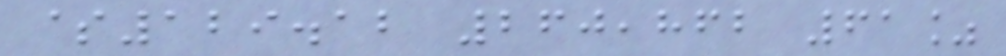$129.12 260,862 61%
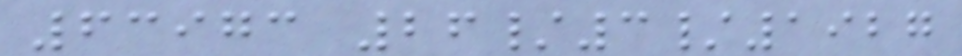63973 26/3/1927
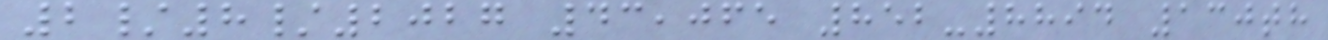2/8/2027 43,065 852-8894 130th
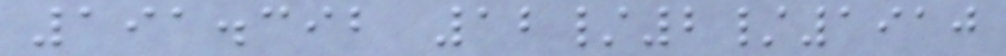191.392 12/2/1910
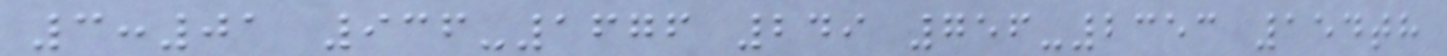3:01 936-1676 249 756-2353 154th
